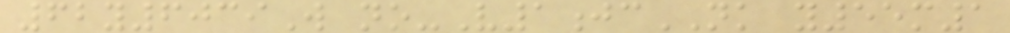62y6039W no-V1jcNK y55m1
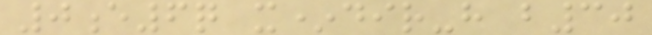0e6q x*dir-h b30
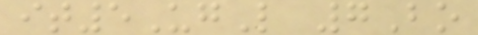it5UgL 7Bo
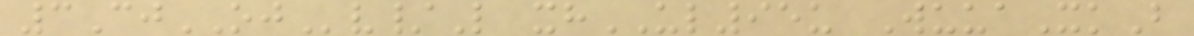3CjOJv/L xhUL95u WuuaXkB
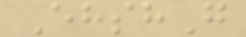EhshG
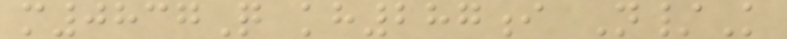m0837Q kh287i N/K
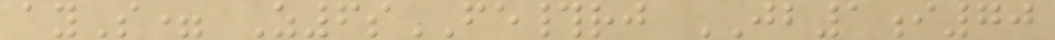ayS= Z6sFE#rj JB1i70
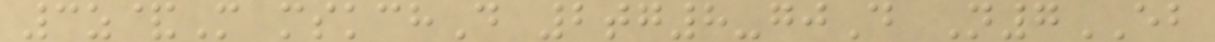3z&M mskchD 2tg8-gjD N7EB
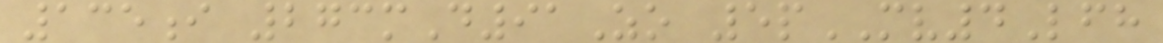135i 273mD91Zo 5pMV4Lfh
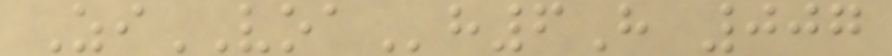ZiVOAh6H 007
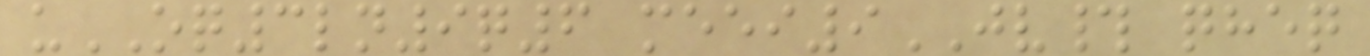uOQ3ln9q6 meei9JV# qheq
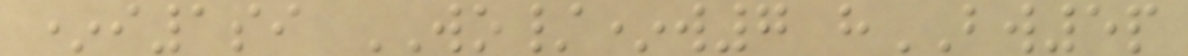*i1si WO/*w7 hBW5p
